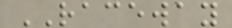RACEWAY
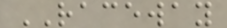RACEWAY
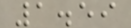1.59
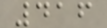416
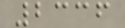2336
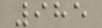985
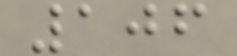106
